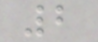2
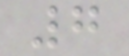7
